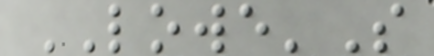LOWE'S
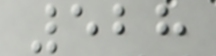528
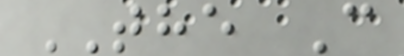THE C
